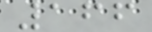166
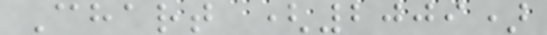Chart (2009)
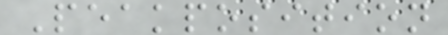Peakposition
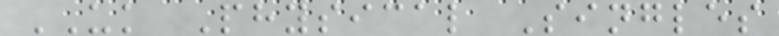UK Physical Singles
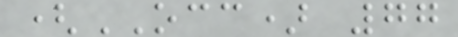(OCC) 77
